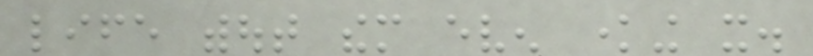life without them even knowing it.
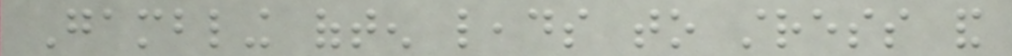Gambling often leads to stress and
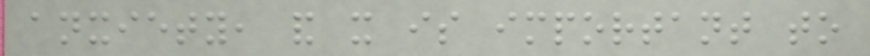anxiety, and it is important to
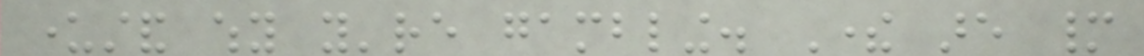understand why you're gambling. There are many
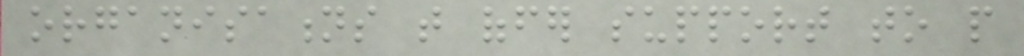organisations that offer support to people
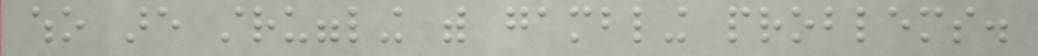who are struggling with gambling problems.
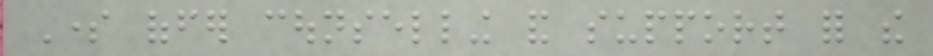Some offer counselling and support for the
